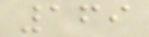169
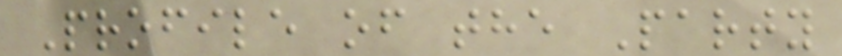Profile of the Party
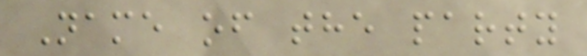Name of the party
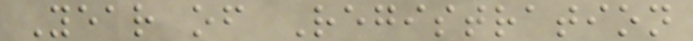Year of Registration
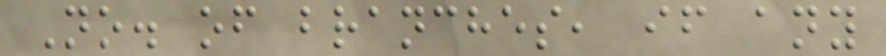No. of branches, if any
